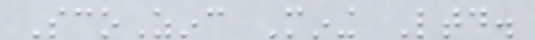ScoZinc Mining Ltd.
